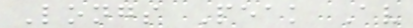Longs Peak Av
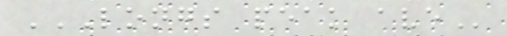LONGS PEAK AVE
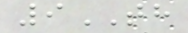9TH
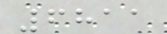6811
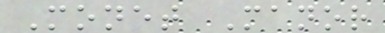Monet Manor
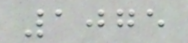1075
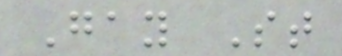Gay St
